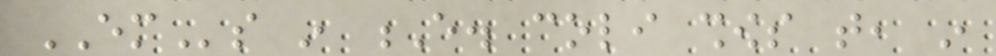EMs in E. coli shows that, in
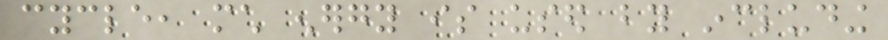cycle, much energy is used by including
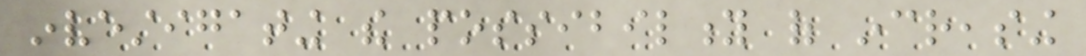investigating the possibility of increasing
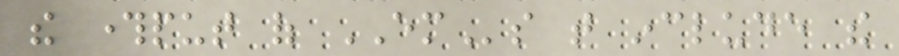the throughput of EMs that include the
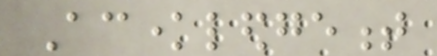Acknowledgement
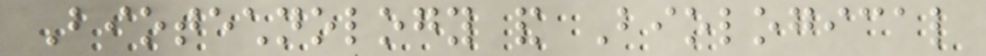Biotechnology and Biological
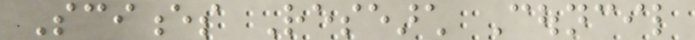Sciences Research Council
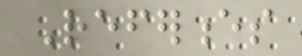References
